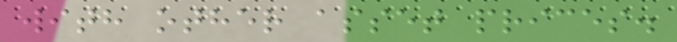with other asset prices.
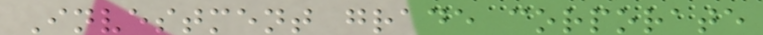Investment grade corporate
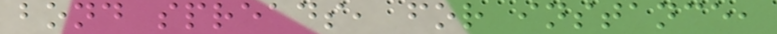bond spreads, for instance,
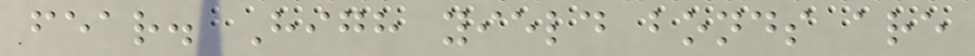fear. High yield bonds are
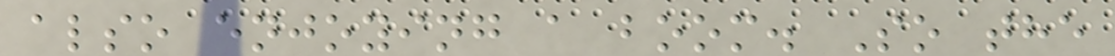also enjoying a boom. So the
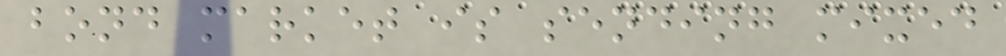bond market is sending mixed
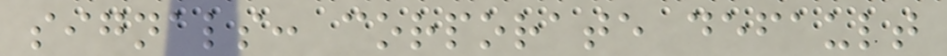signals: corporate default
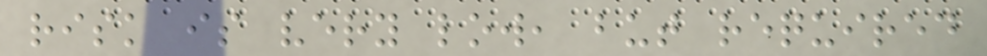risk is very low, but required
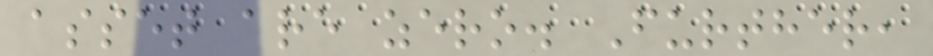asset are zero. Further,
